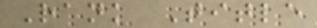Rank Title
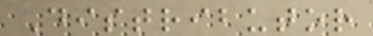Distributor
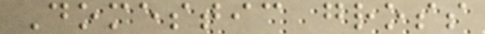Domestic gross
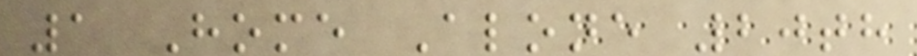1 Home Alone 20th
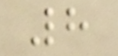8
